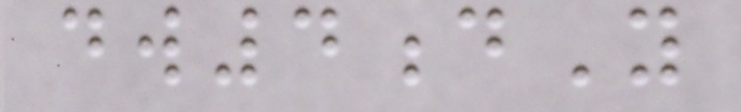dw4dY
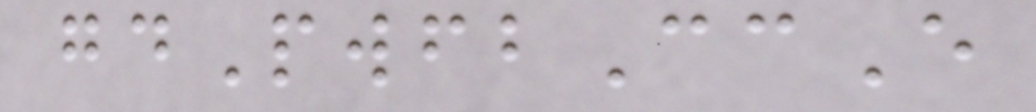gdPwfbCcE
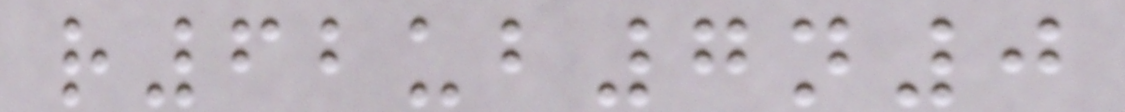r62ub7n0
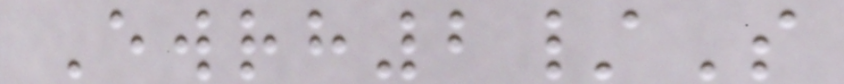Ewrh2/S
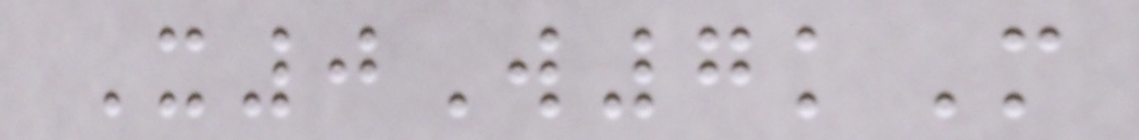X0W7kM
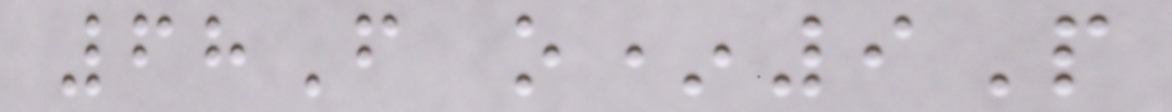68F o*9P
